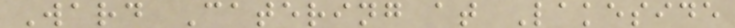Ward Catering at Lakeside
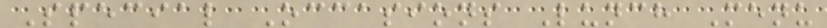Special Occasions Lunch Menu
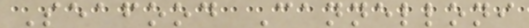Seafood Cannelloni
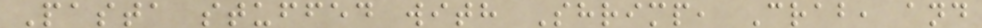Pasta stuffed with Shrimp, Crab, and
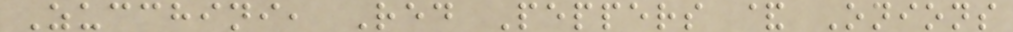Zucchini, Red Peppers & Onions
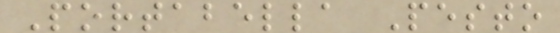Portabella Pesto
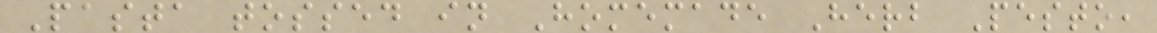Pasta tossed in Homemade Herb Pesto,
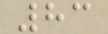83
